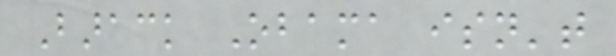Barack Obama isn't
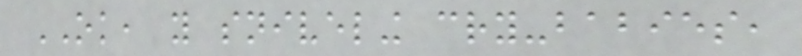OK, you sniveling cry-babies,
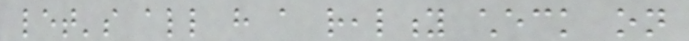let's all have a reality check on
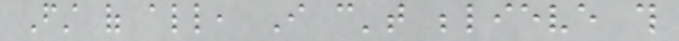First of all, I can't believe this
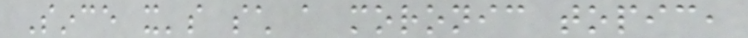Since it's such a moronic topic,
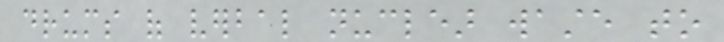drums of verbal nuclear waste to
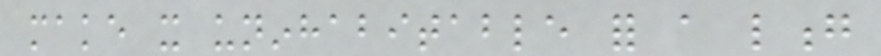make it uninhabitable for a long
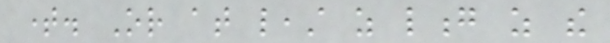time. Or at least as long as the
